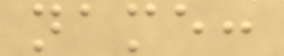name:
